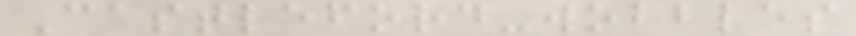Castleford-wobbles
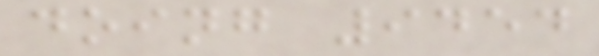doing 9454
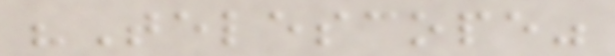"Telescope"
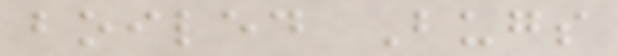boiled Bugs
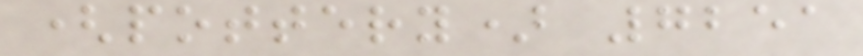(pottery) 7251
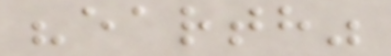"earth"
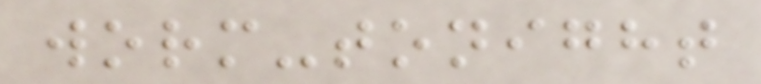worm-tonight
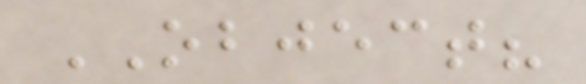OBJECT?
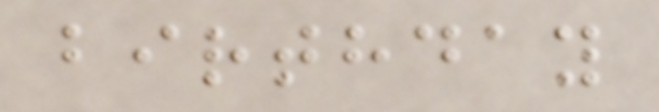birthday
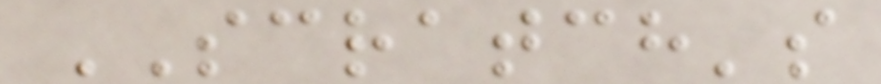SCRATCH's
